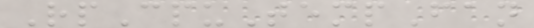RpCpuTempFan
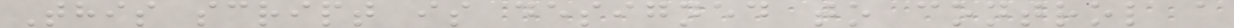This script is designed to control a
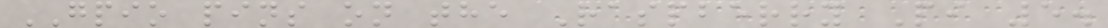GPIO pins on the Raspberry Pi 5.
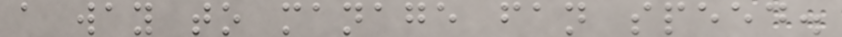a way to manage fan speed.
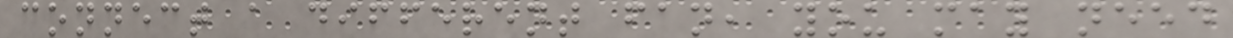connect a different fan, you may need
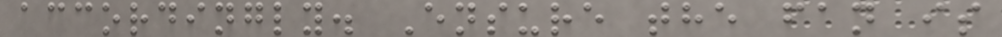accordingly. Ensure the fan is
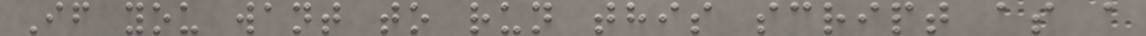If you want to run this script as a
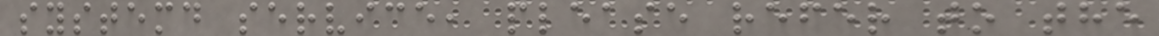systemd service, please refer to the
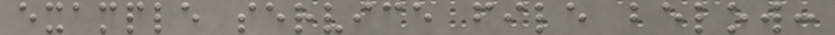example service file below:
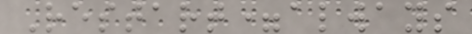Restart=always
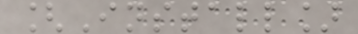[Install]
